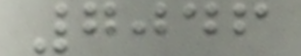7046
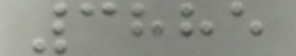3885
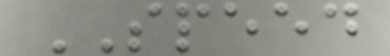SPEED
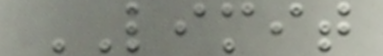LIMIT
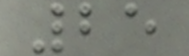25
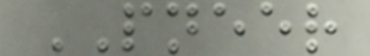PNEER
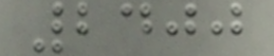2400
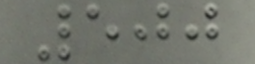500
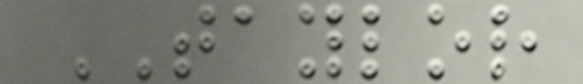TAYLOR
